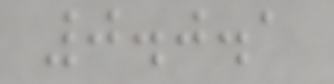0.0.1
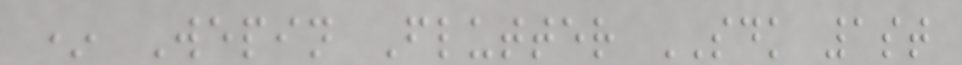* Wepin Flutter SDK 1st
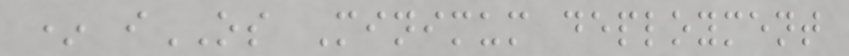* iOS Minimum deployment
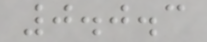0.0.3
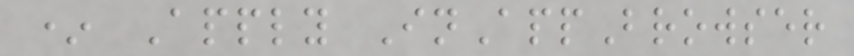* Apply InAppBrowser
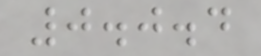0.0.4
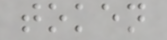token
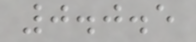0.0.5
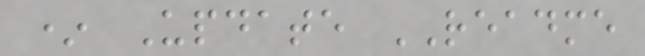* Update README
